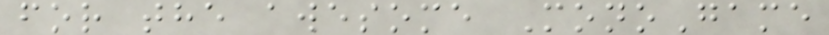for the awesome MonoGame
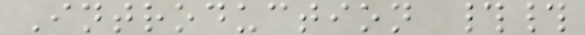Introduction ##
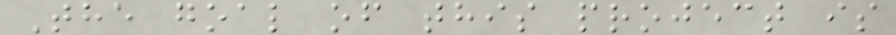The goal of this project is
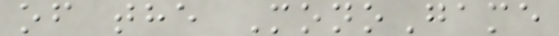of the MonoGame
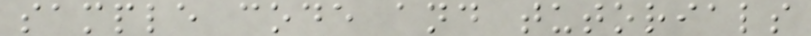sample code and tutorials
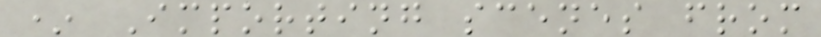* Importing scenes from
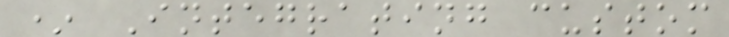* Integrating custom
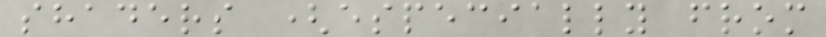shaders (especially from
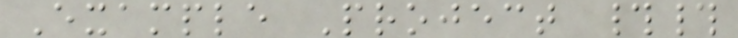Example Project ##
